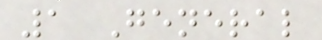1 General
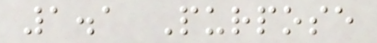1.1 Purpose
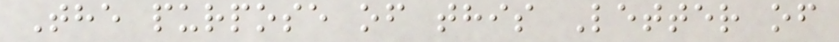The purpose of this Letter of
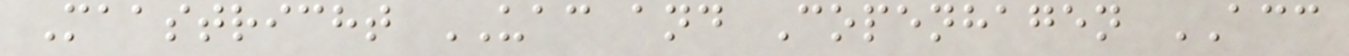Maastricht UAC and Copenhagen ACC
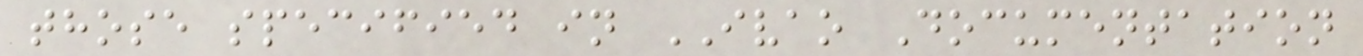those specified in IVAO Documentation
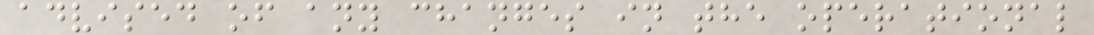advised of any changes in the operational
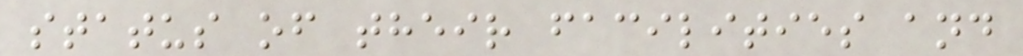status of their facilities and
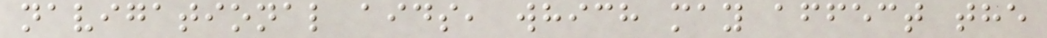navigational aids, which may affect the
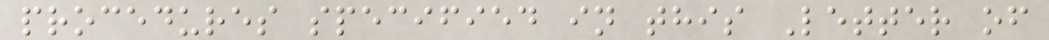procedures specified in this Letter of
